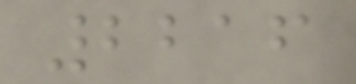2216
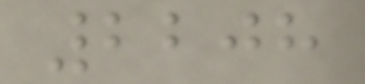2208
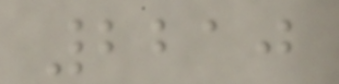2210
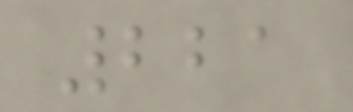221
